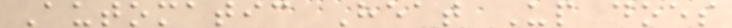Automatic Heat Up does
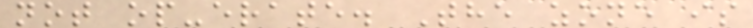not op-erate. The zone is
